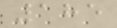185
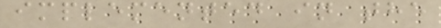implemented in the
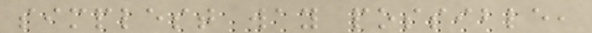simplest way possible,
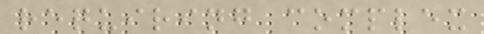requiring complex
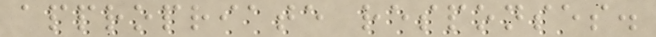appropriate responses.
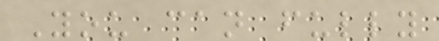You can fully
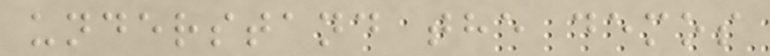understand the demos
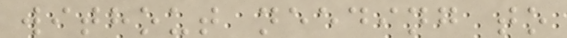without needing to
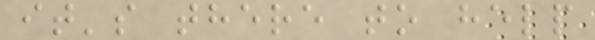it's there to help
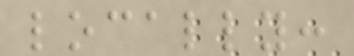locally:
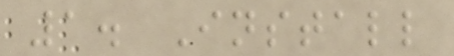1. Install
